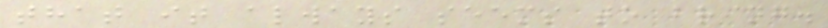that it always seems to bring.
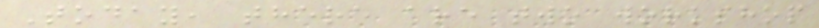Today, there are two workshop
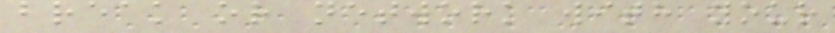break or network with your
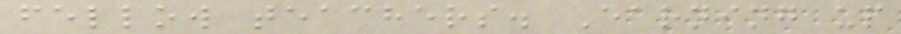fellow teachers. Earning up
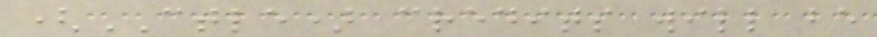(CTLE) credits will be
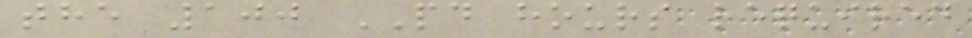the 100 PD hours required
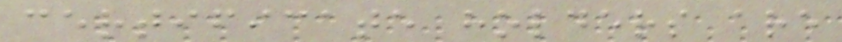certificate holders are
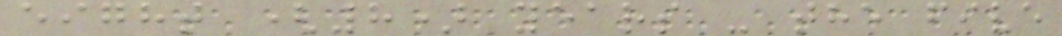eight (8) years - the five
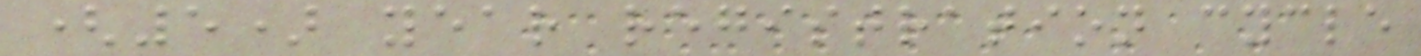(5) year registration cycle
